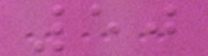50
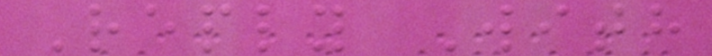Reply With
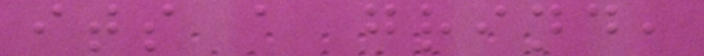its a grind,
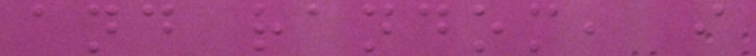and random, i
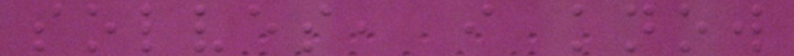solves, i know
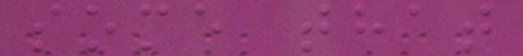some that
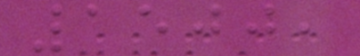1500,
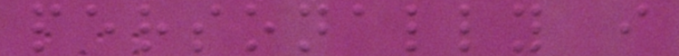personally i
